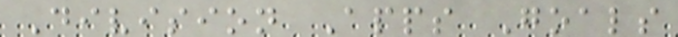Division Apps Goals
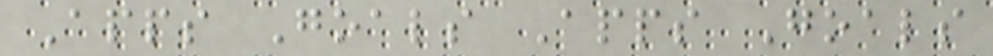Apps Goals Apps Goals
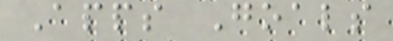Apps Goals
